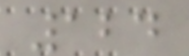124
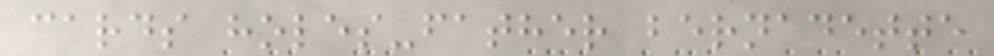cards holes-father bernadette
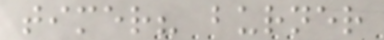timer? burner
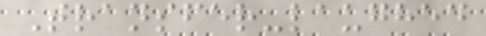Transfer-laughed
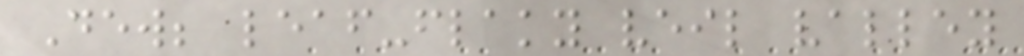Dew; leaf-flaky veil valley
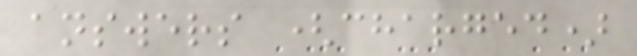answers (charged)
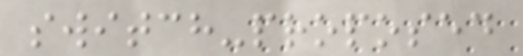switch-proposed
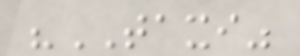"TAXI"
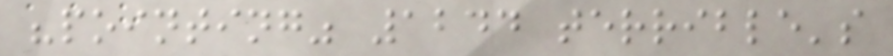"pointing" 1244 terrible's
